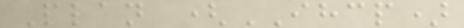Plan (IHCP)
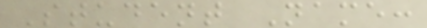Student Name:
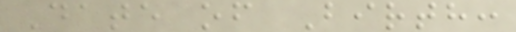Date of Birth:
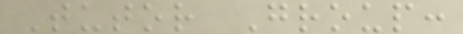Tutor Group:
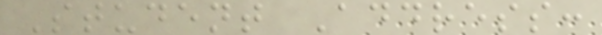Student Address:
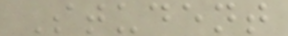Student
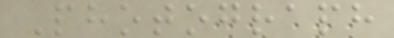Photograph
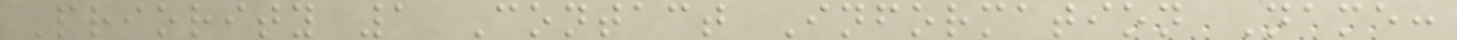Priority 1 Contact Information Name:
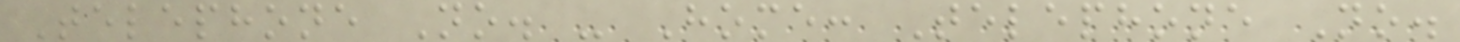Telephone No. - Home: Telephone No.
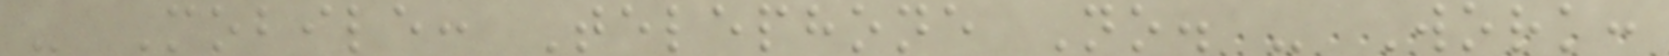- Mobile: Telephone No. - Work:
